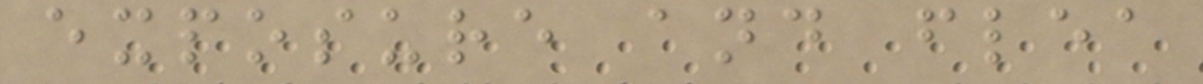exposure and flea
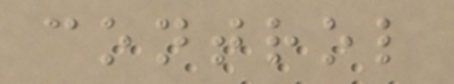control
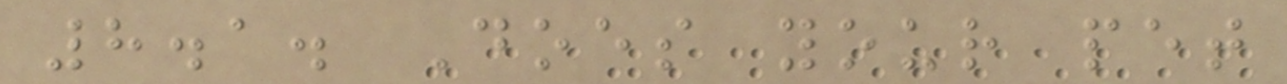8.1. Does your pet
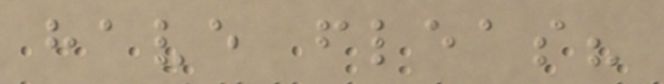have fleas?
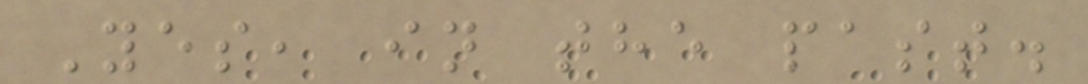Yes, in the past.
